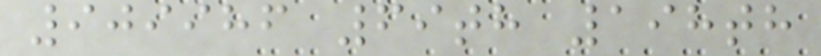909986 69th 198th
